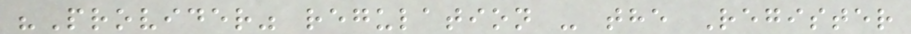"Provider" regulation - the Register
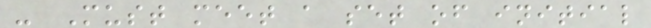- Must meet a set of initial
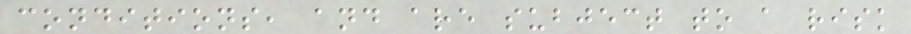conditions, and are subject to a risk
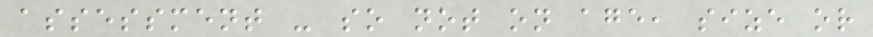assessment - so not on age, size or
